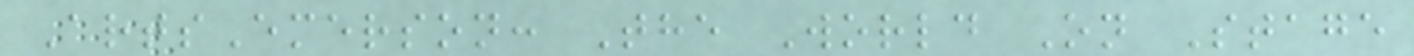ArtsEmerson: The World On Stage
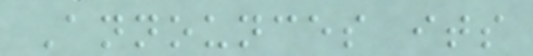Announces its
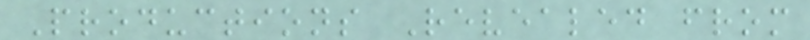Productions Revealed from
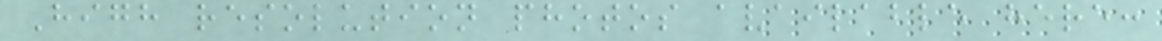High resolution photos available here:
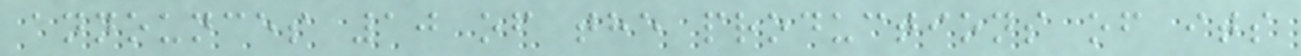announces 10 of the productions of its
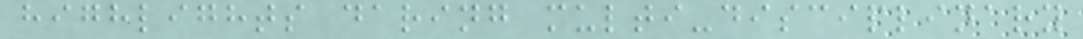highlights daring multi-disciplinary
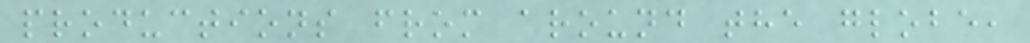productions from around the globe,
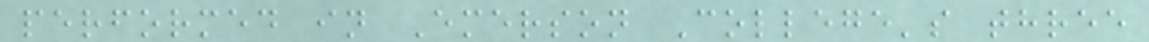performed in Emerson College's three
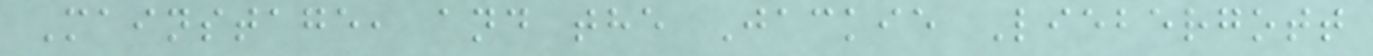Mainstage, and the Jackie Liebergott
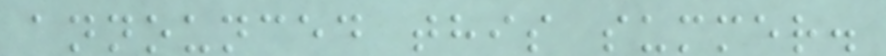announced this summer.
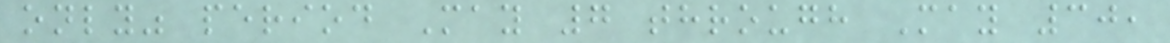only" period May 7 through May 30,
